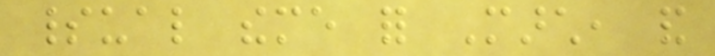spiritual theme for March, and
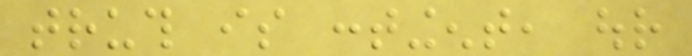truth is contingent, our
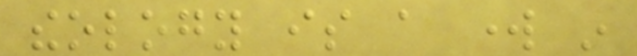theology is a work in
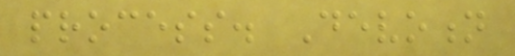process. Devotion
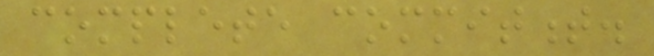complete commitment.
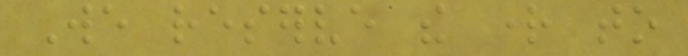We reserve the right to
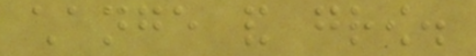change and grow.
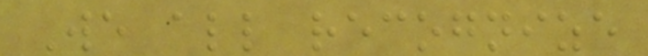We all recognize
